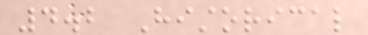4.2 Historical
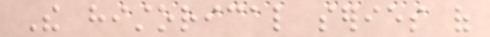The historical series of
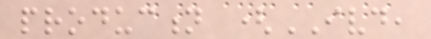production (IVD,
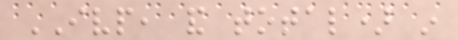IVP, and total) in
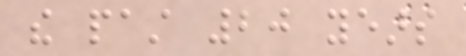the past 20 years
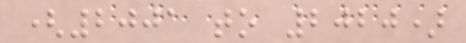(2001 to 2020)
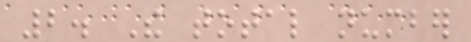2. The total number
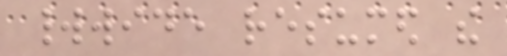worldwide resumed the
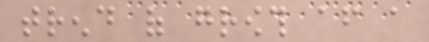trend of growth after a
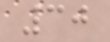30
